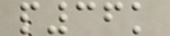p36k
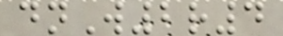dnW2r4
